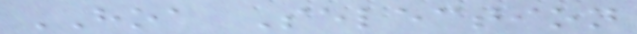HOA Selection
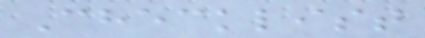Checklist
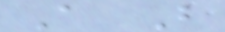A B
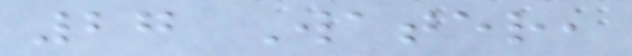27 Water,
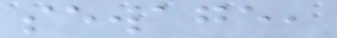sewage,
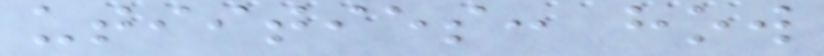utiities: how
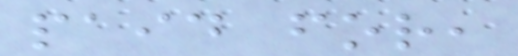paid for,
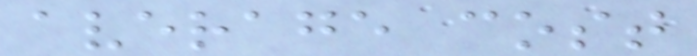average cost
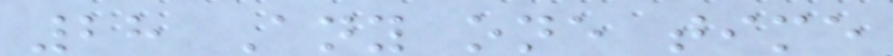28 Any one time
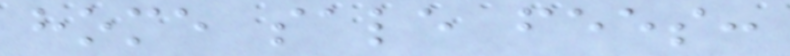home sale fees:
